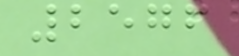2576
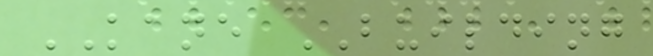KANE BUILDING
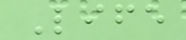Life
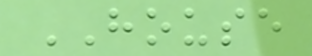HOUSE
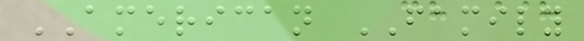AMERICAN FAMILY
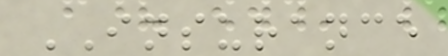INSURANCE
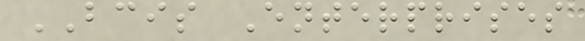BCIS Enterprises
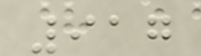917
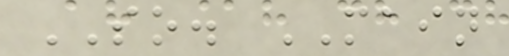SO. MAIN
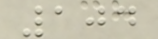104
